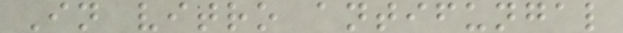In vitro antifungal
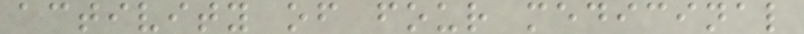activity of four medicinal
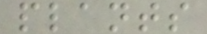plants
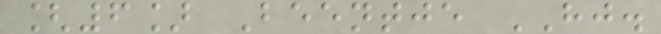[6] Beentje HJ.
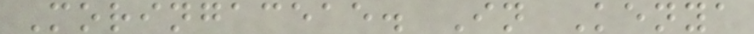Moringaceae. In Kenya
